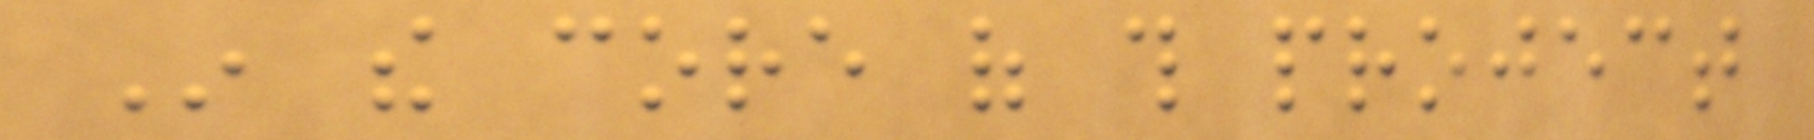In the core of this project
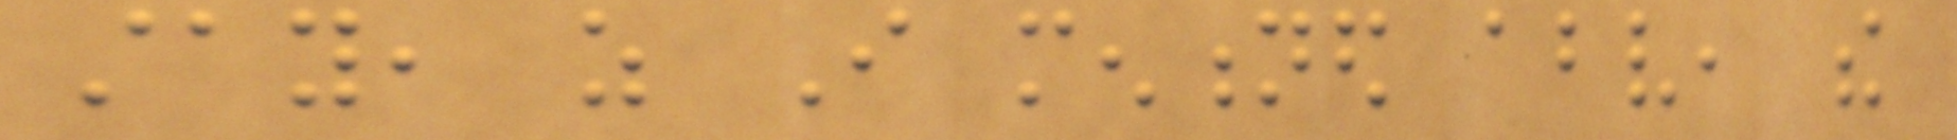stay, as I mentioned above, the
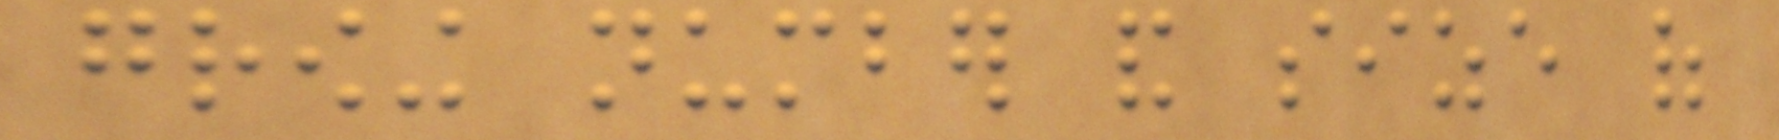growing number and size of
